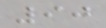90
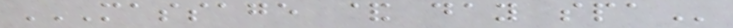MASSAGE & DAY SPA
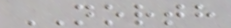NORTH
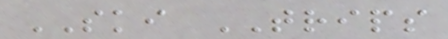SKI TRIPS
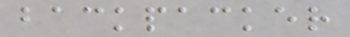backpacker
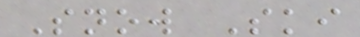Snow Ski
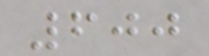600
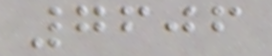7606
